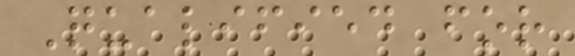Qualified for
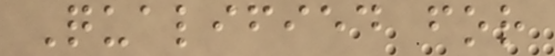Qualified for
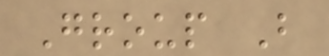Group B
